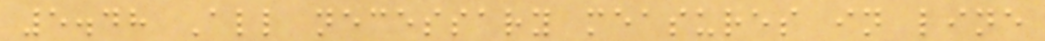5.48 All necessary measures in line
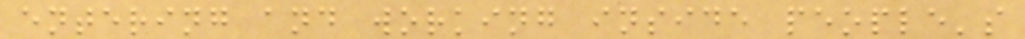entering and working inside people's
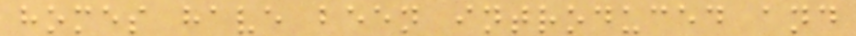homes have been introduced and
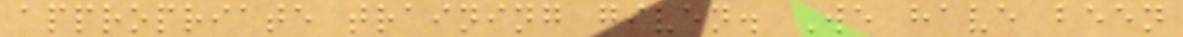appropriate training given. We have been
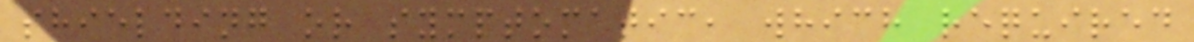shielding or symptomatic, which required
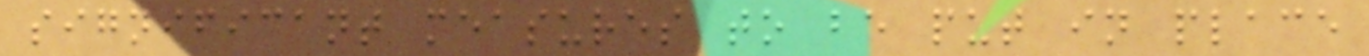significant measures to be put in place
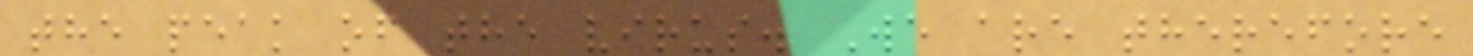the peak of the virus. We are therefore
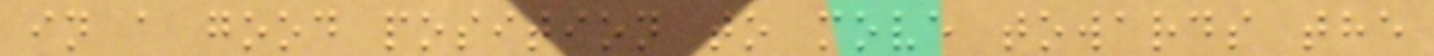in a good position to move towards the
